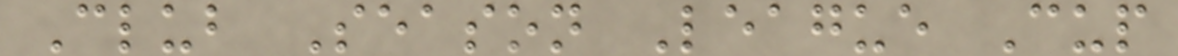Club Season League Cup
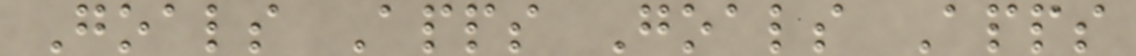Goals Apps Goals Apps
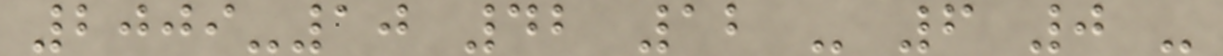2009-10 42 12 - 6 0 -
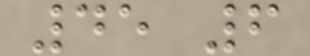45 6
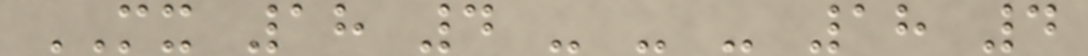MX 18 4 - - - 18 4
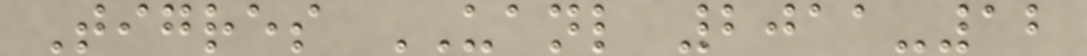Tigres UANL 2011-12
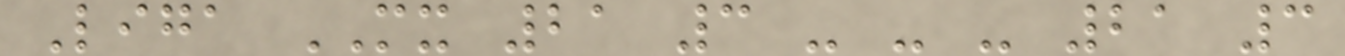Liga MX 21 3 - - - 21 3
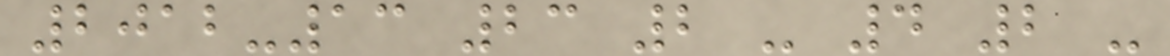2012-13 23 2 - 4 2 -
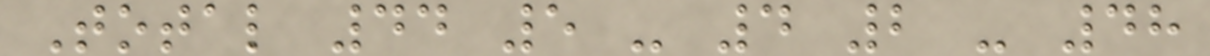Total 44 5 - 4 2 - 48
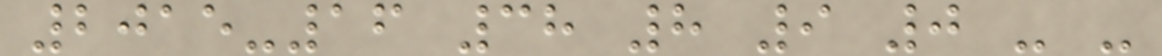2015-16 38 8 9 0 - -
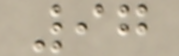97
